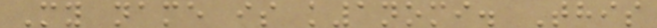My name is k1nomi. This
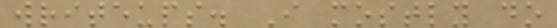writeups. I mostly do
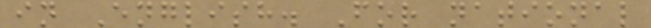in English. For national
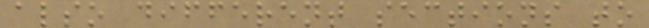also different sections to
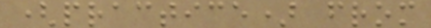(practice) from
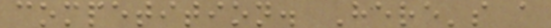competition. Here's a
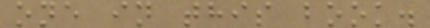one in this book.
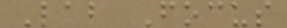Lab Focus
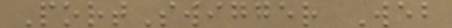PortSwigger Web
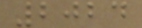2024
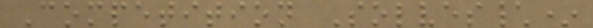Competition Solves\*
